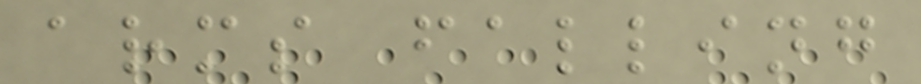arms falling
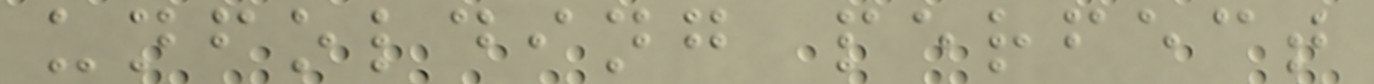unfolding perfect
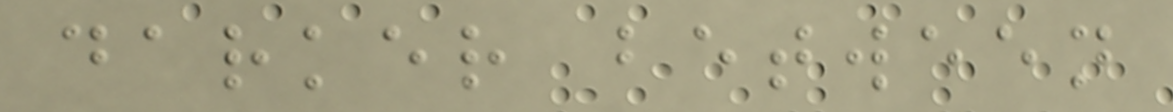darker between
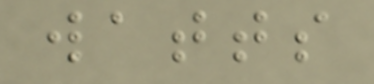watts
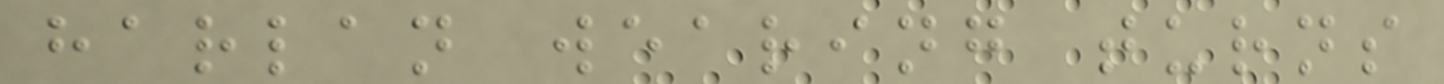harlan wearing turns
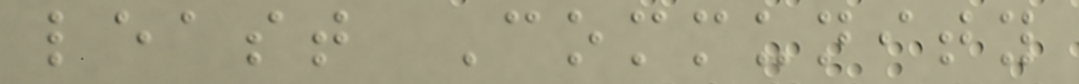least Community
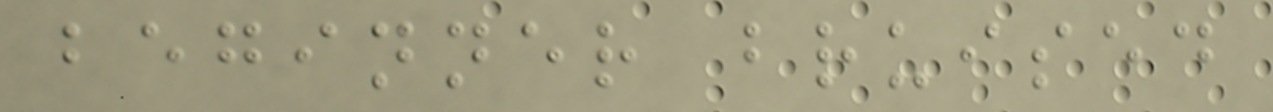beginner bruised
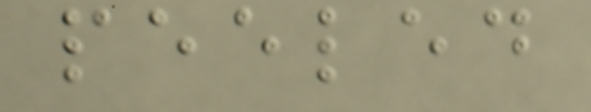peeled
